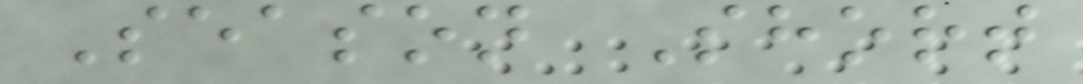Season Short
